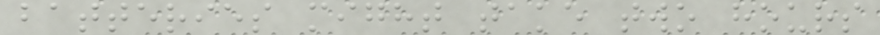batteries might take two hours
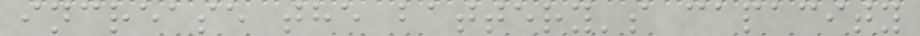increase the battery's capacity
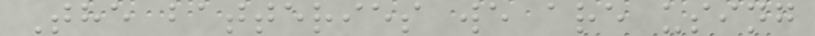The batteries we are using
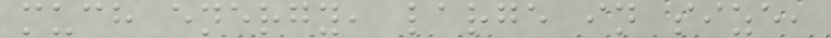much energy, large in size,
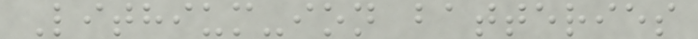Lithium-ion batteries
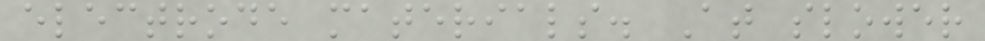electrode materials. At slower
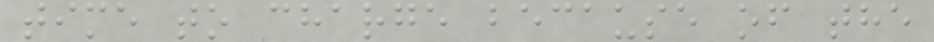time to charge because of the
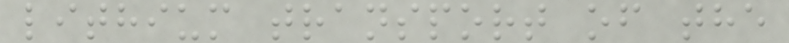lithium transport of the
